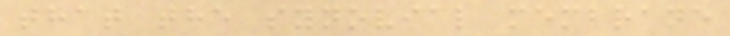that the synovial membrane
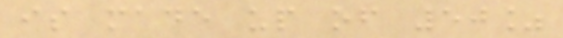is made up of 50%
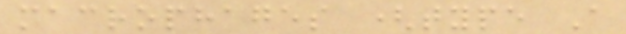macrophages (type A
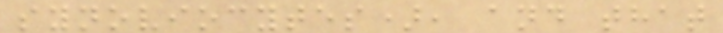synoviocytes), and that
